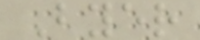Byer
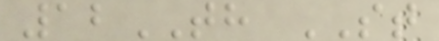12TH ST
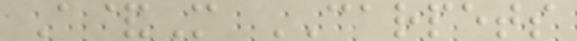A&M CARPETS
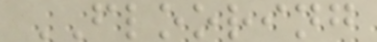FLOORING
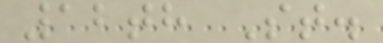12th St.
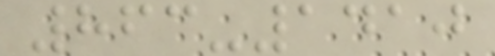863-1410
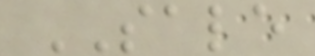SALE
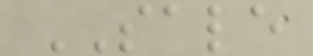SALE
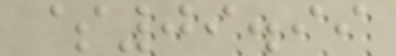$09.99
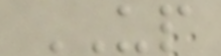UP
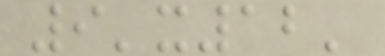9'x12'
